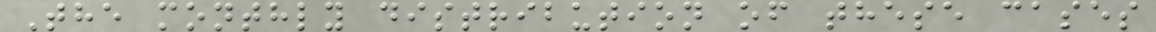The monthly distribution of these cases
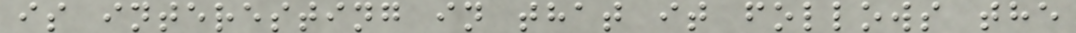is interesting in that it follows the
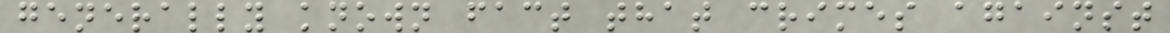generally known fact that crimes against
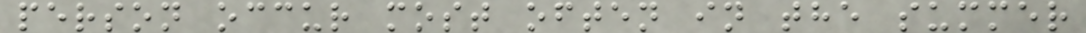person occur most often in the summer
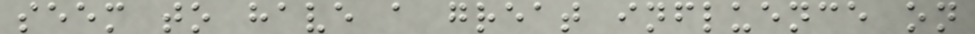seem to have a great influence on
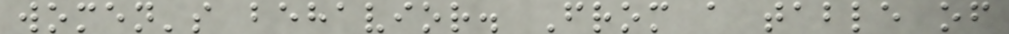women's behavior. From a table of
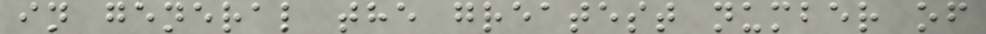in general the greatest number of
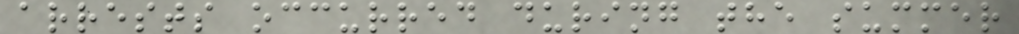arrests occurred during the summer
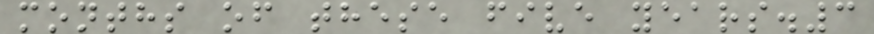months of these five years.3
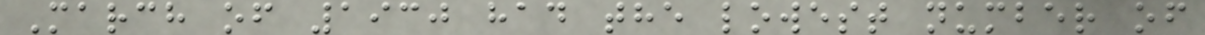March of 1930 had the lowest number of
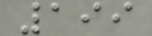199
